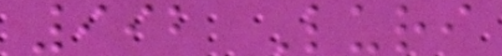992 Luri
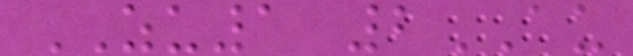ZU1 2AU
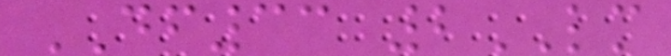DF33 2LM
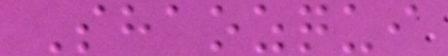Shaozqui
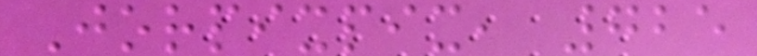Jorpixpix, 725
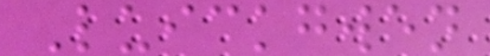Luickgwen
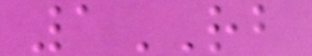1RB
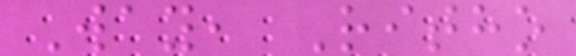Way, Ritho
